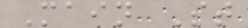Main St
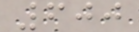600
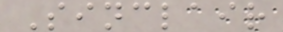Sinclair
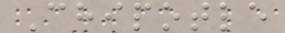Chipotle
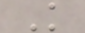K
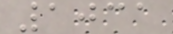1031
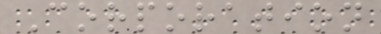Corporation
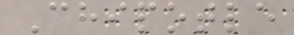Chipotle
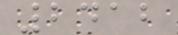2412
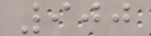900
